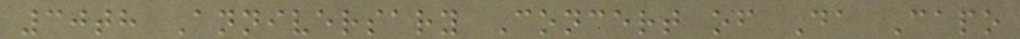30th Anniversary Concert of Da Capo
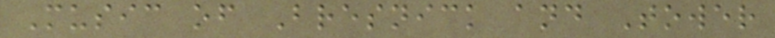Music of Bresnick and Tower
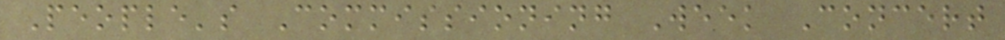People's Commissioning Week Concert
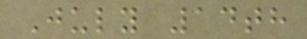July 14th
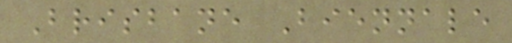Brisbane Biennale
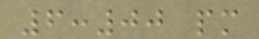6:00 pm
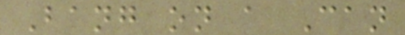Bang on a Can
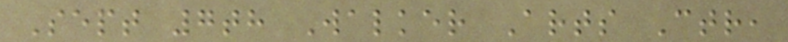Sept 7th Walker Arts Ctr,
